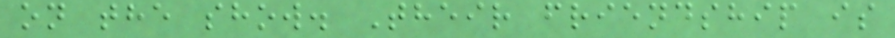on the show. Their friendship is
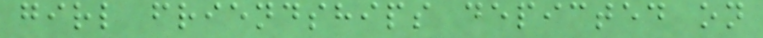girl friendships depicted on
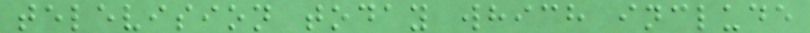television today which include
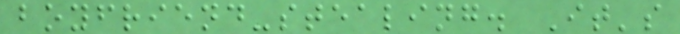boyfriend-stealing. It's
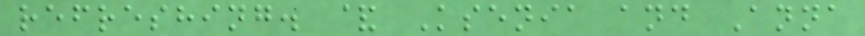refreshing. & Ksenia and Anna
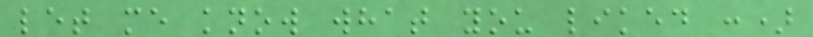let me know what you liked :)
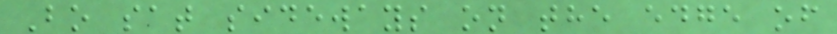Bo sat sideways on the edge of
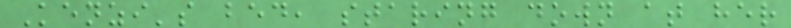Kenzi's bed, staring down at her
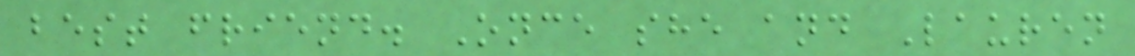best friend. Once she and Lauren
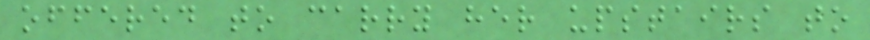offered to carry her upstairs to
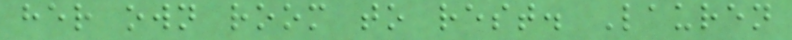her own room to rest. Lauren
